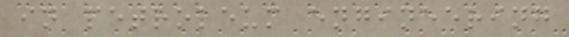in petroleum engineering
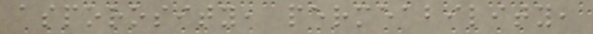asporosity, permeability,
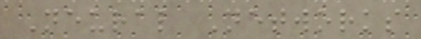Neural Networks
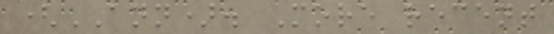(ANN). More recent
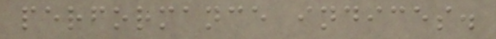performance indices.
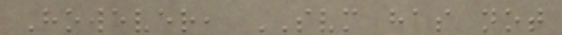However, SVM has not
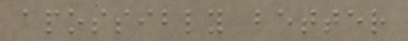apossibly better
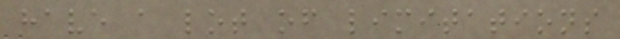have a lot of limitations
